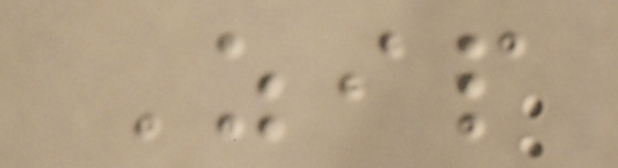Zip
